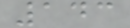143
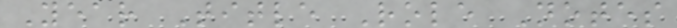Year Title Role Notes
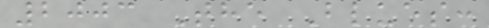2003 The Blues:
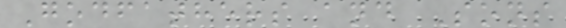Godfathers and Sons
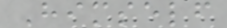Himself
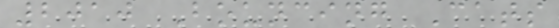2010 Bouncing Cats
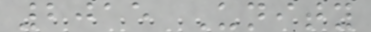2015 Unity
